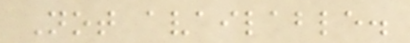Not available.
